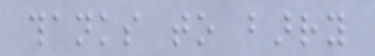thanks to barry
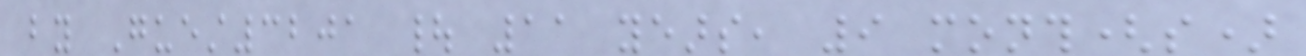by Guest3201 | 11 years, 9 month(s)
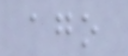ago
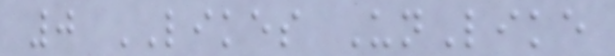0 LIKES UnLike
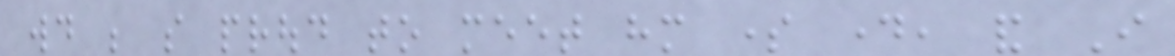would be so proud to meet him some day, and I
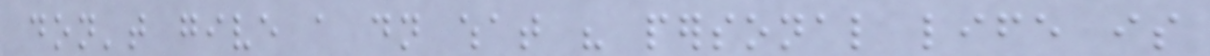don't give a dn what his personal life is
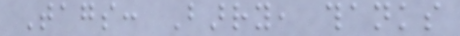Tags: Barry, thanks
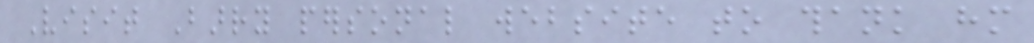Visit Barry personal website to thank him
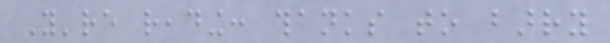You're reading: thanks to barry
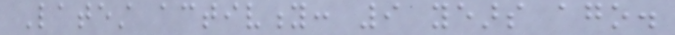Latest activity: 9 years ago.
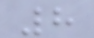8
